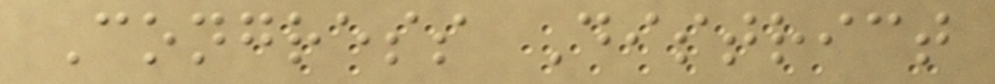Congress District
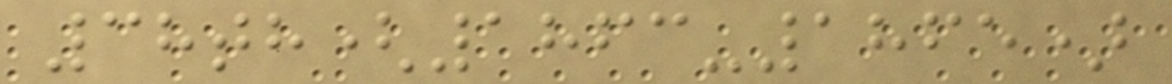38th(1863-1865)
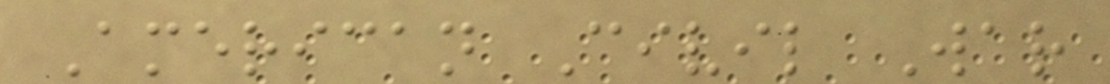American Civil War
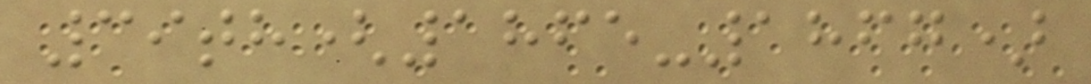39th(1865-1867)
